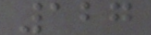127
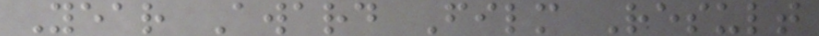Year Award Film Result
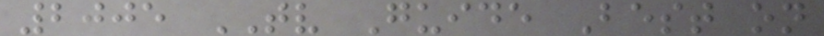2005 TV Guide Best on
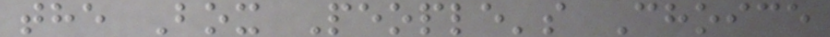the Box People's Choice
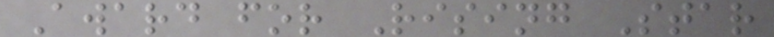Award for Rising Star
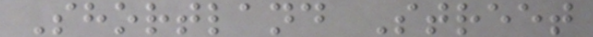Shortland Street
